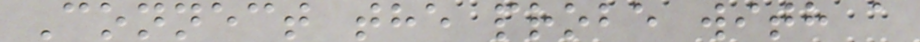Connect the probe with a
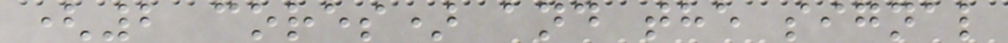(2 cores) and the signal
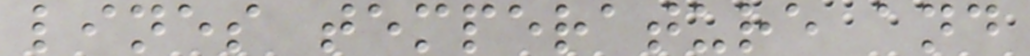lines temperature and
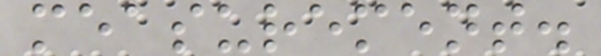measurement.
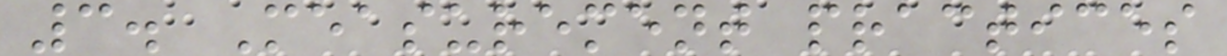3. Measurement practices
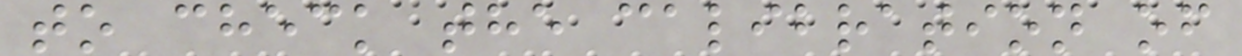to check the calibration of
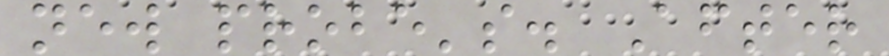new probe's. After
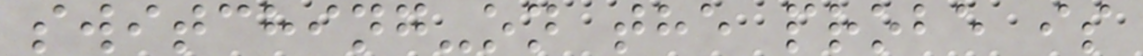switching-on the probe is
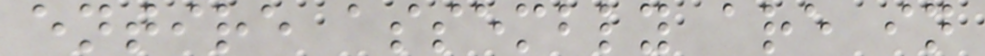entire assembly are in
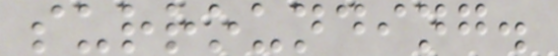surrounding.
